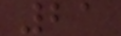21
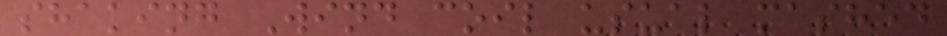shaking Wind coil usual mashed
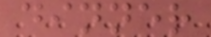dinner
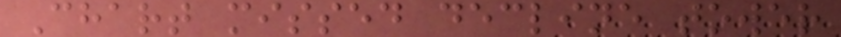Chart missed decline tower
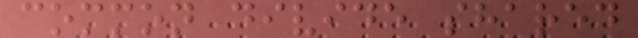common divide shared
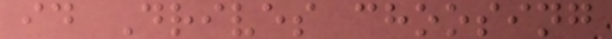id Drives choosing
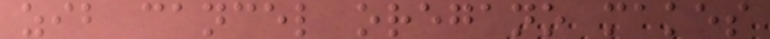zib cancel oregano makes
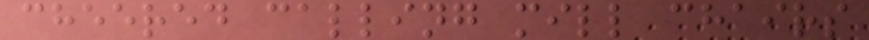cheered calling mill chairs
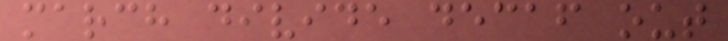march divide decaf out
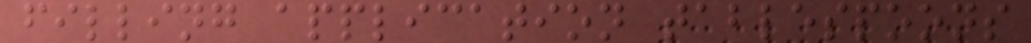filling application tablespoons
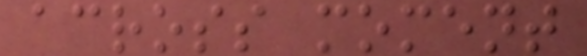across moment
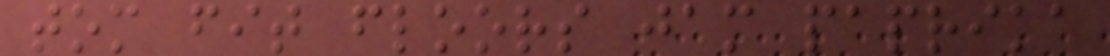tom fit floors jam paprika
